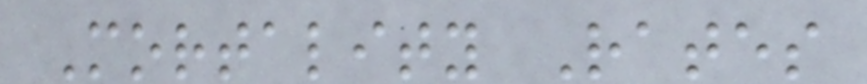Mortality Rates
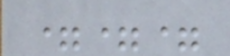===
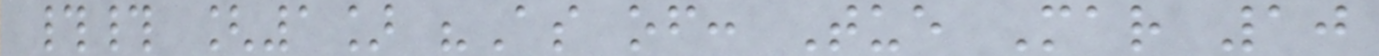## [1] "As of: Tue Mar 10
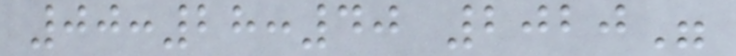00:28:40 2020"
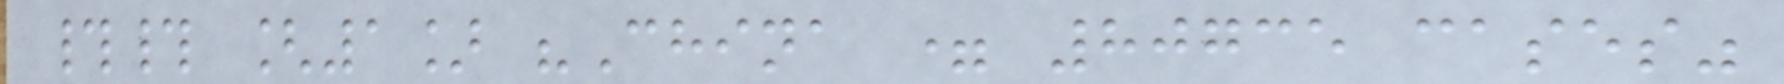## [1] "China = 80735 cases"
